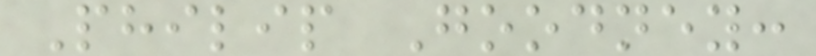Philip Goodney:
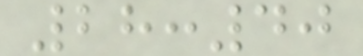28:40
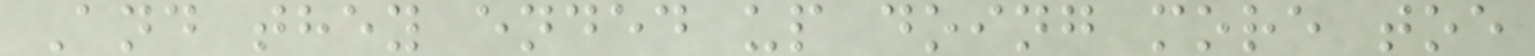And they ended up doing more toe
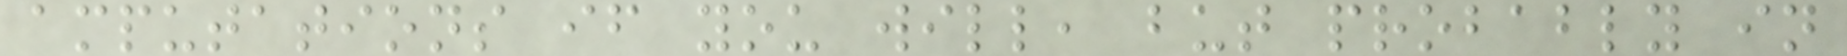amputations if you will, but probably in
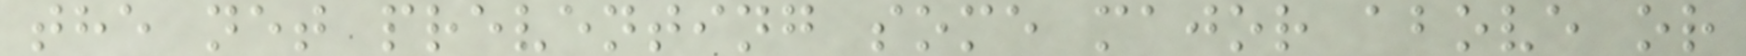the net preventing some major above or
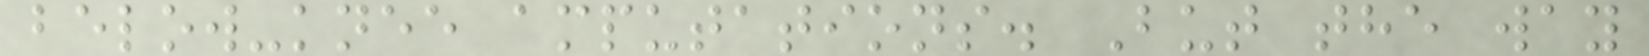below-knee amputations. But the way
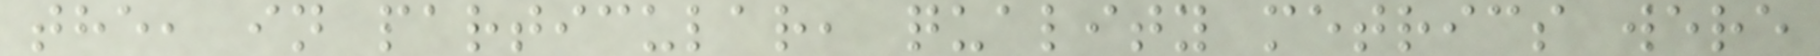the, in particular, quality metrics were
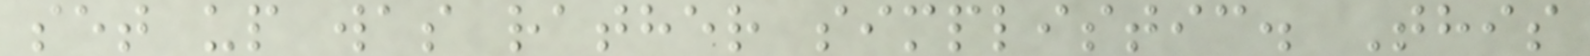set up was rather simplistic. This
